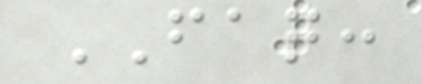FAQ:
